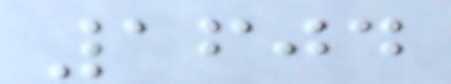1604
